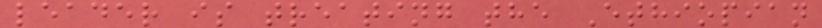leader is treating the Ethiopian
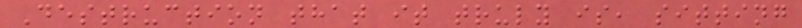Destruction that it truly is, sitting
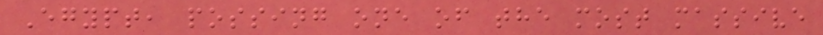Egypt, possing one of the most massive
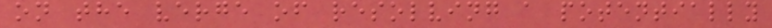on the verge of resolving a potentially
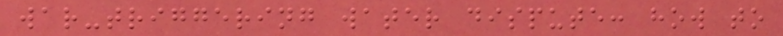war-triggering water dispute: how to
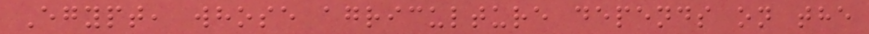Egypt, whose agriculture depends on the
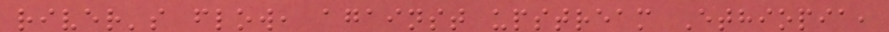river's flow, against upstream Ethiopia,
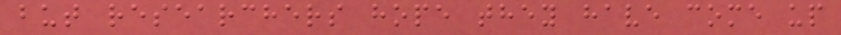but researchers hope they have come up
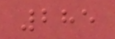285
